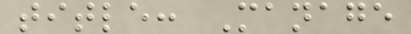title: Manage
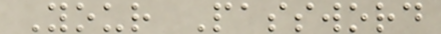Your Password
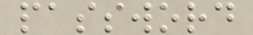password
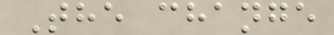The change
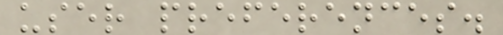user preferences.
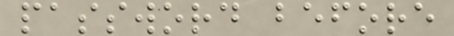password before
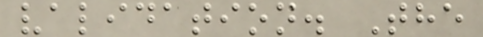validation. The
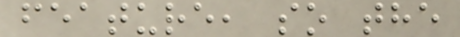feature, so the
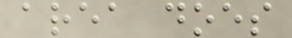area does
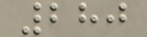280
